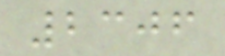2306
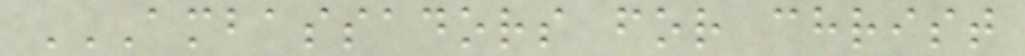AMBASSADORS FOR CHRIST
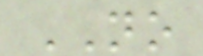NO
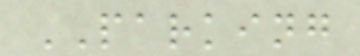PARKING
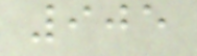905
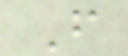F
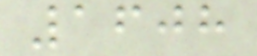1608
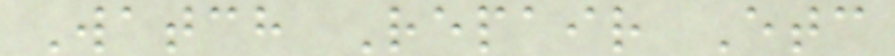Watch Repair Etc
